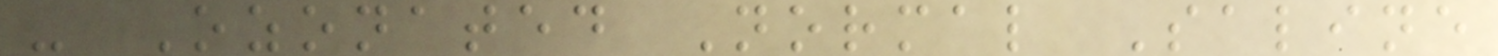- Ozonated Normal Saline
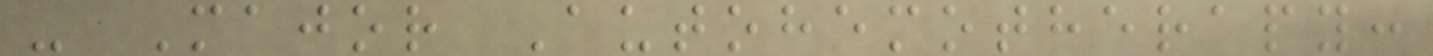- Major Autohemotherapy:
